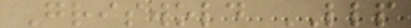Griswold LLP
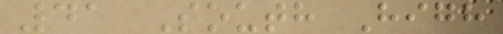41 South High
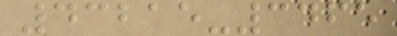43215-3465
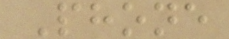Phone
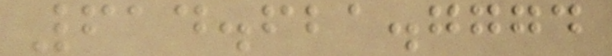614.621.7774
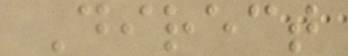Direct
